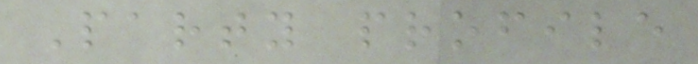Party profile
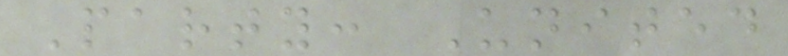Party: United
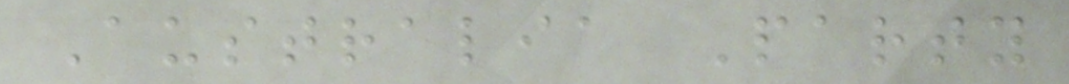Australia Party
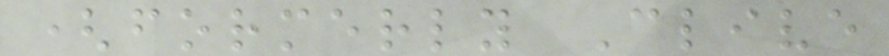(formerly Clive
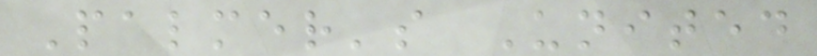Palmer's United
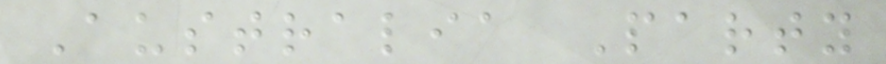Australia Party
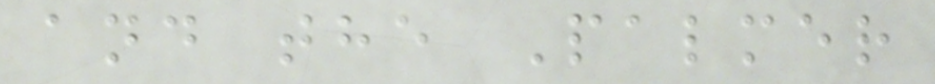and the Palmer
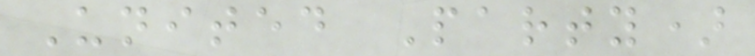United Party)
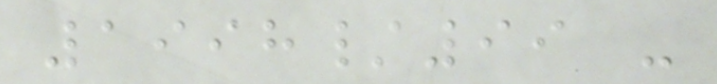1998/99 -
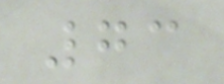73
